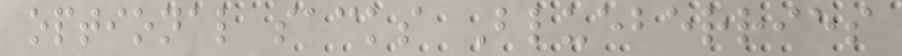optional sacks Blueberries
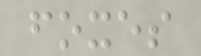foxes
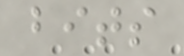bits
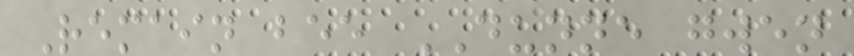Remain bee DUNNE gwen
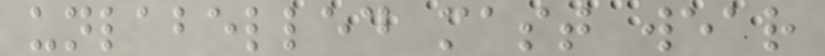unlabelled mast wear
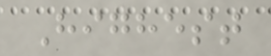Highest
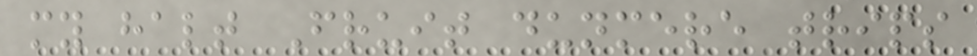my halt Fruit dunmere trips
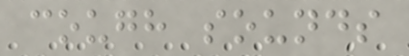cough sounds
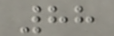88
